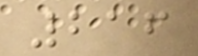216
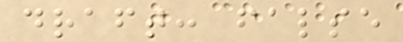draft: false
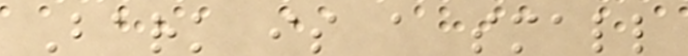Bark is a small
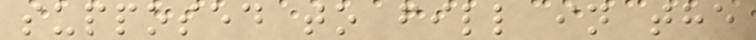supposed to fill in the
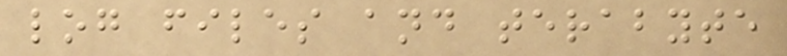log files and terabyte
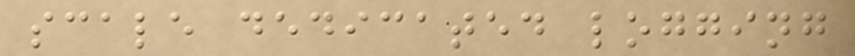scale dedicated logging
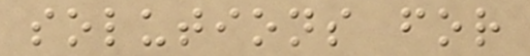solutions for
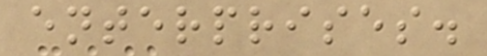enterprises.
